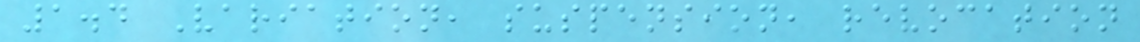1.4 Variation, suspension, revocation
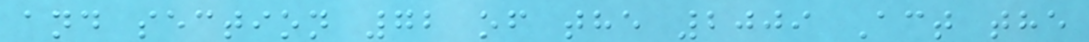and section 72 of the 2009 Act the
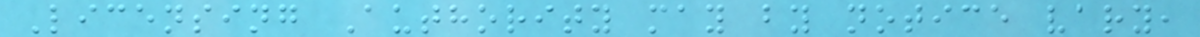Licensing Authority may by notice vary,
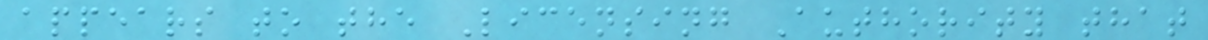appears to the Licensing Authority that
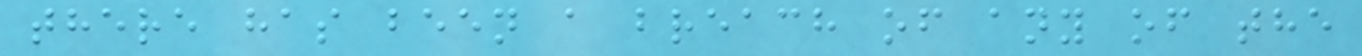there has been a breach of any of the
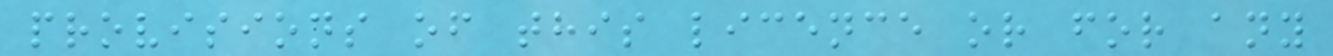provisions of this licence or for any
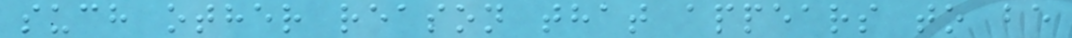such other reason that appears to be
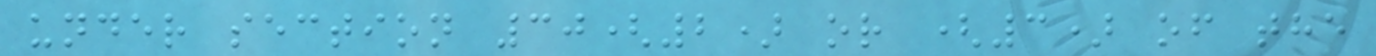under section 30(2) or (3) of the
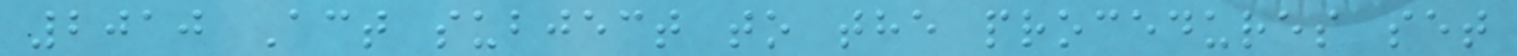2010 Act subject to the procedures set
